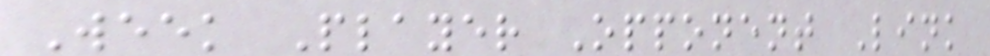Week Player Opponent Link
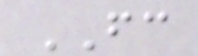FC
